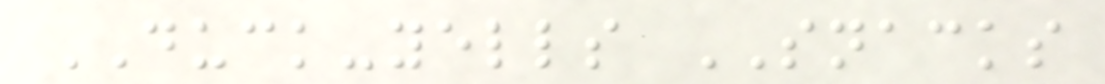DUCK-yells SNACKS
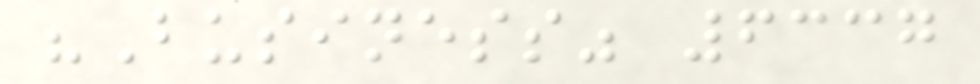"Business" 6337
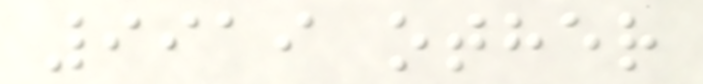9919 other
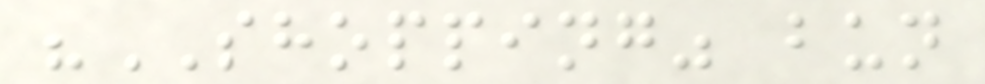"SHOPPING" bun
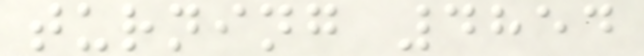turning 4854
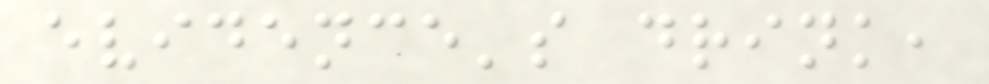evidence's drink,
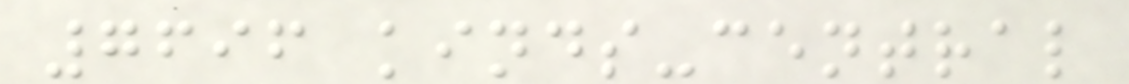7696 kinds-central
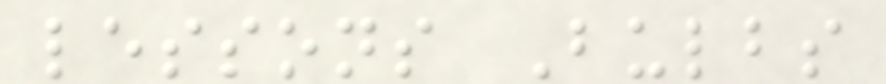lessons Bulbs
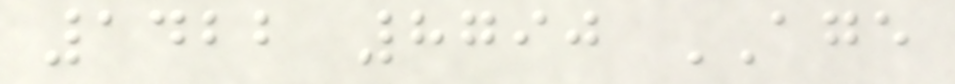1422 8790 AGE
